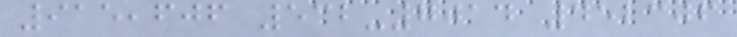915,606 532-7014 452306
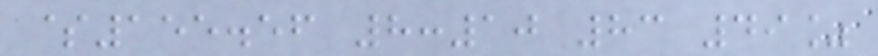$155.56 8:10 83 49%
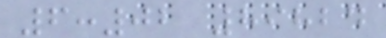6:02 89824
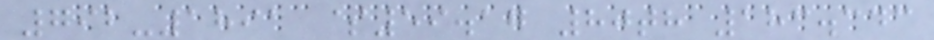792-1891 $59.17 80th 183.343
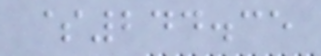$244.35
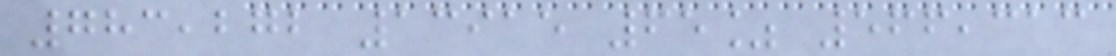783,272 13915 65% 566,313
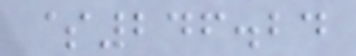$246.24
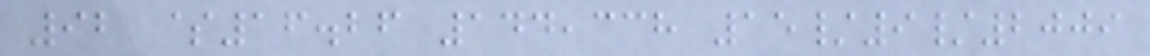92 $16.26 144,338 15/9/2009
